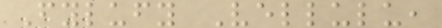Fylufy Vellulu,
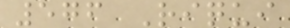576 Riqui
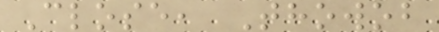Close, Thowob
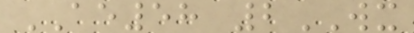AE58 2WX
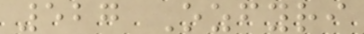527 Ozfyri
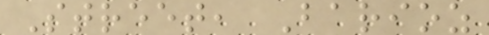Street, Barioz
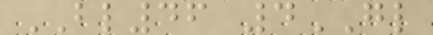BL46 4GL
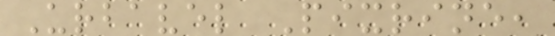Urbavel Pixrine,
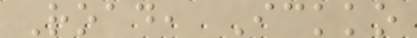Road, Ickko
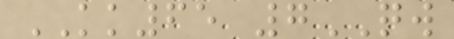KK65 7QW
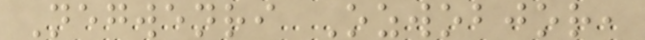Negwenri Ozwobjor,
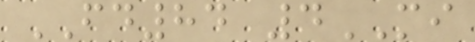FD84 4MI
